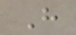H
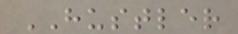HUSTLER
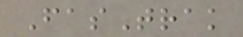FasTrak
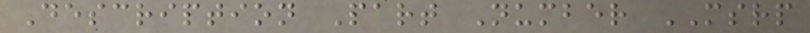Description Part Number MSRP
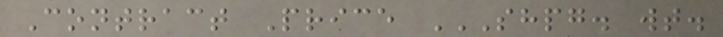Contract Price SHPG. WT.
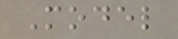Model
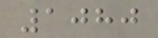1080
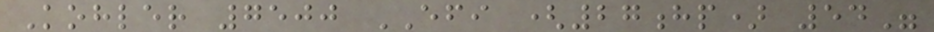Kohler 7500 EFI (27hp) 54"
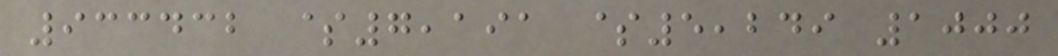933432 $7,191 $5,249 1000
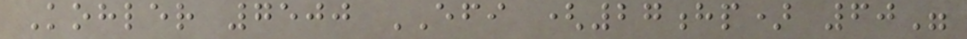Kohler 7500 EFI (27hp) 60"
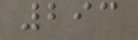293
